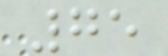75
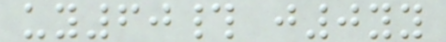uy60# j0yy
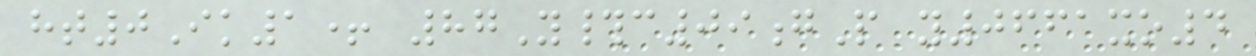ht0Ik1+ 87Y#c09gP y0661xo4
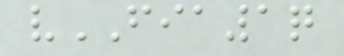vFIA1q
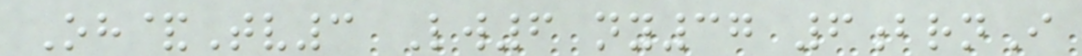Oh&Tv3 Lw6 ny37 6brnI
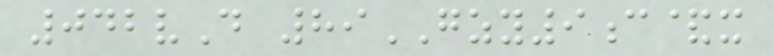042vD 89GZY9c&x
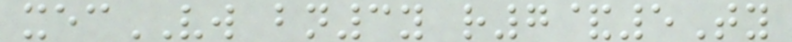xecVW bn3y r7&5Ty
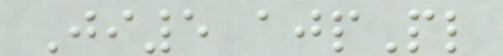Ji5 ajpPl
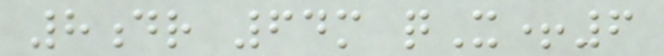8dr 64m qX+6
